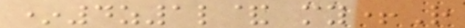*4z1l& my+R
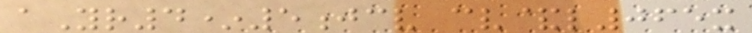aYr4*5jcv cv&l065x
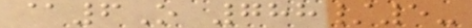@6O 788/5-
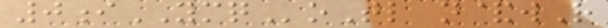0iYMQoTl n&wR
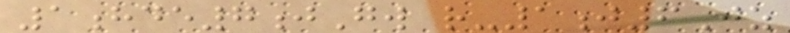1hde7jGw r-1j6Jz
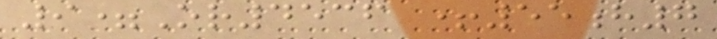9=Or4536 +55h7
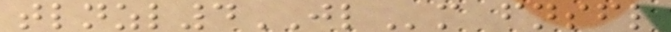tlnzl4JLm fnsfl
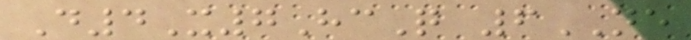D4X7HcQ 6NE
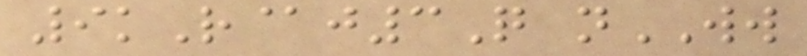9kR@j3Q nWW
